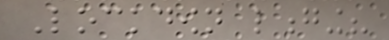Lockdown longing?
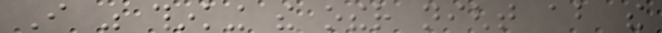I was thinking the other night about the
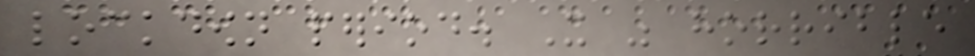lockdown period. It was horrible
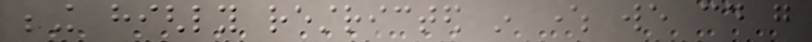being highly restricted in where we could go
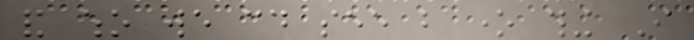and who we could see but one thing I
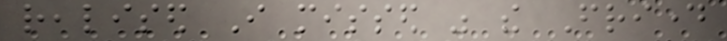realised I missed was the Friday
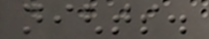nights.
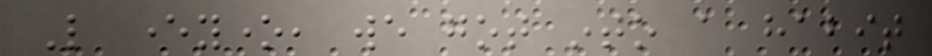Like everyone, we got into a habit
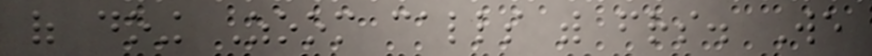of doing Zoom calls with friends. We
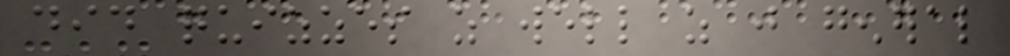did quizzes as well as just general
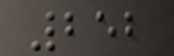252
